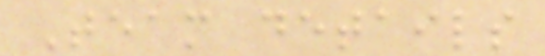Team details
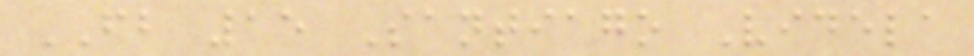FB 15 Santiago Videla
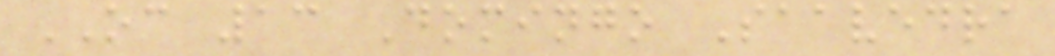OC 13 Domingo Saavedra
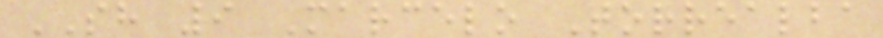SH 9 Marcelo Torrealba
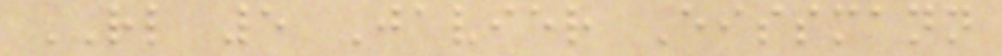RL 5 Javier Eissmann
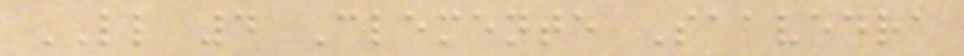LL 4 Clemente Saavedra
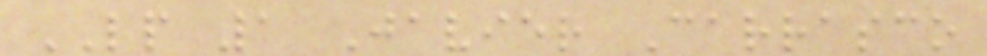LP 1 Javier Carrasco
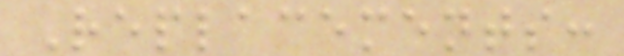Replacements:
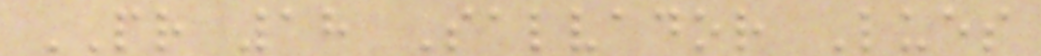PR 18 Salvador Lues
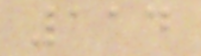114
